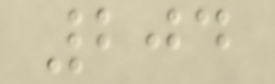204
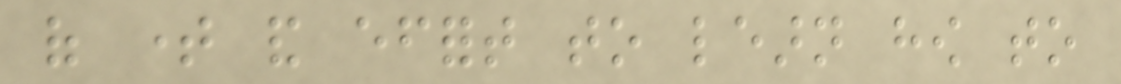of time and effort to learn how to
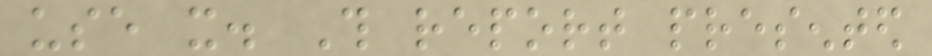use it. This report presented
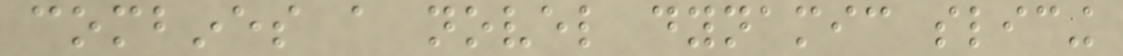combines a novel dynamic slicing
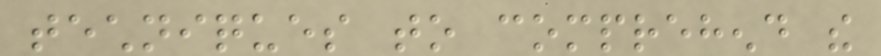techniques to comprehend the
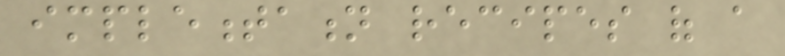implementation recipes of a
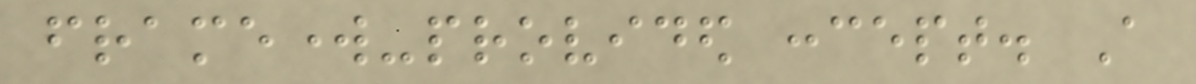framework-provided concept. A
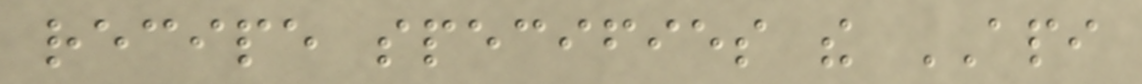recipe specifies the API
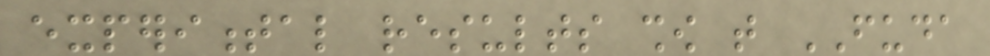experimental results show that FUDA
